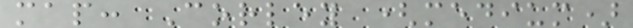map: Corley (medium)
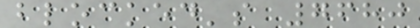blocked's 7680
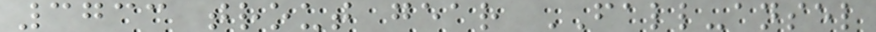3733 trout gear FALL-ansel
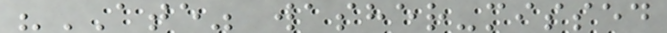"ATE" washer-missed
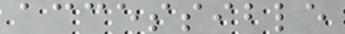accessible
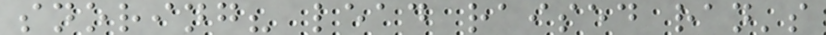snoring? lead raised ran's
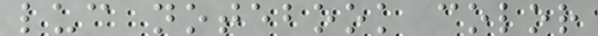luc notebook color
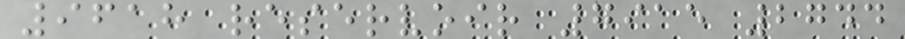9618 reservoir 7915 2744
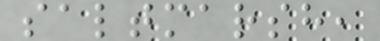saltmarsh,
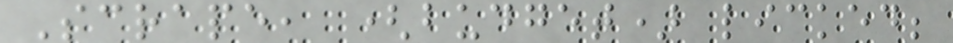Scrape, (budget) licked;
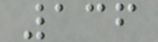136
